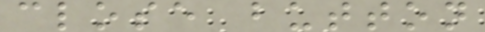close button
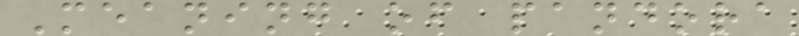Meaning of pandora
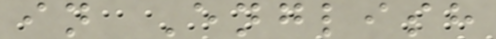in English
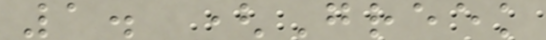1. (Greek
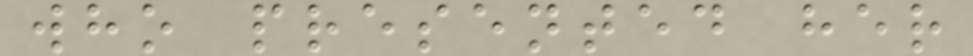who presented her
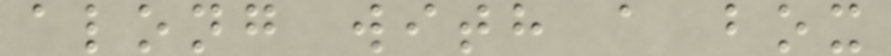along with a box
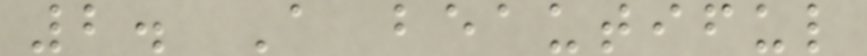2. A beautiful
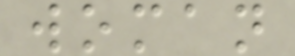woman
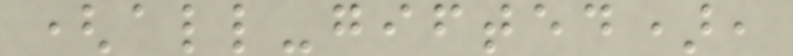(all-gifted),
